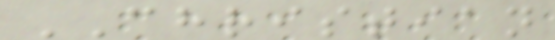CHRISTIAN
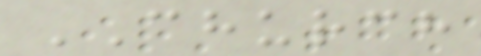CHURCH
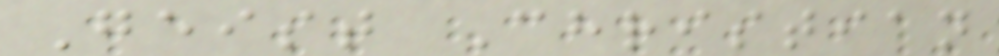Geist Christian
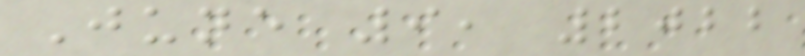June 9, 2022
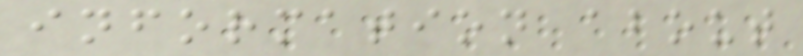information about
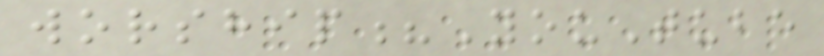worship?YouTube
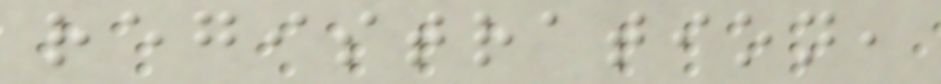registration,
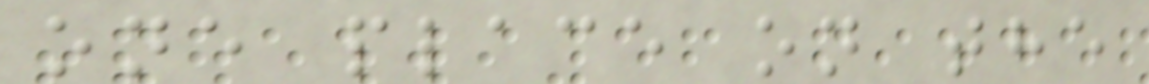one place on the
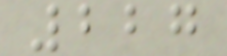227
